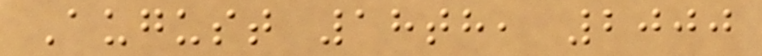August 18th, 2000
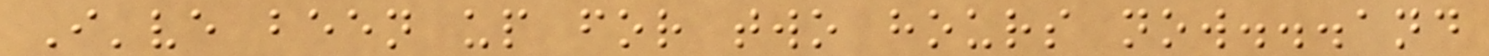I've been up for two hours now...and
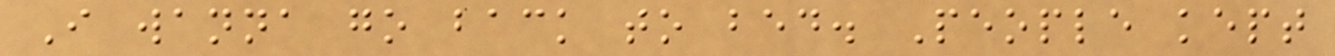I wanna go back to bed. People kept
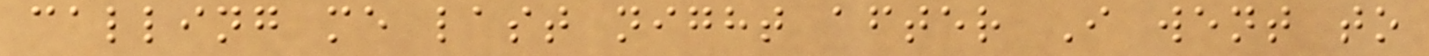calling me last night after I went to
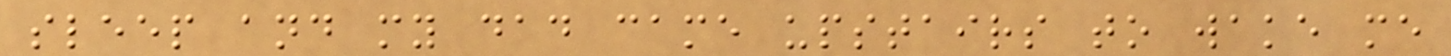sleep and my dad came upstairs to wake me
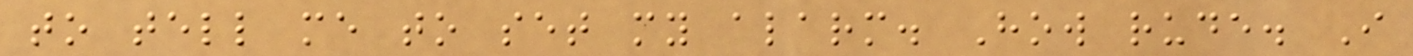to tell me to set my alarm. How rude. I
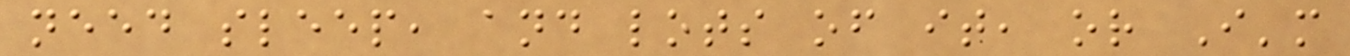need sleep, and lots of it, or I'm
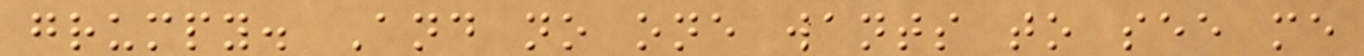grumpy. And no one wants to see me
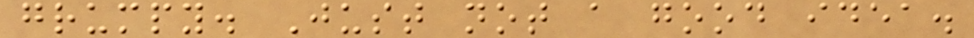grumpy. Just not a good idea.
